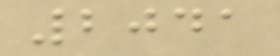2041
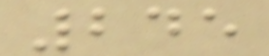245
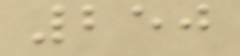250
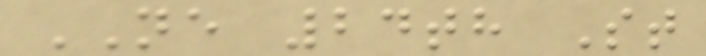NE 24th St
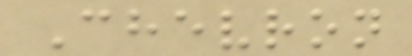Chevron
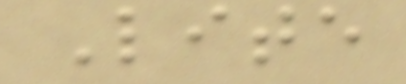Lite
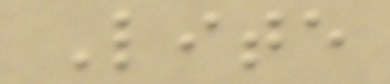Lite
